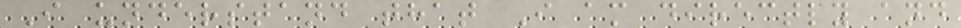I understand that I am directly and
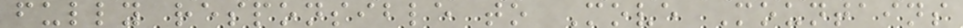fully responsible to Move Mountains
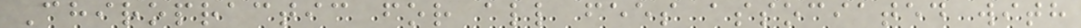Chiropractic for all fees associated with
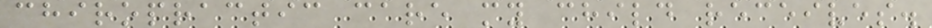chiropractic care my child receives.
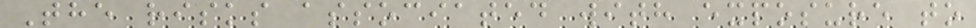The risks associated with exposure to
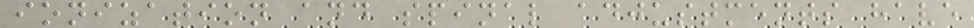ionization and spinal adjustments have
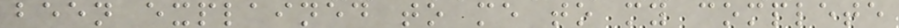been explained to me to my complete
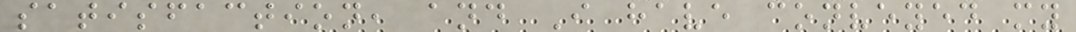satisfaction, and I have conveyed my
